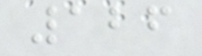126
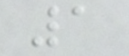1
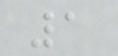1
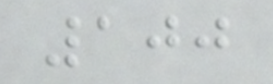100
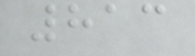813
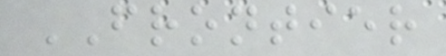FRONTIER
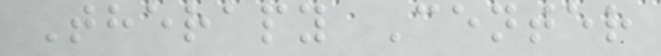Therapy Center
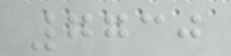7730
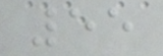55
